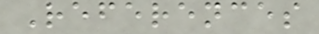References
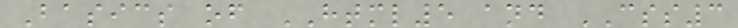Basics of HTML5 and CSS3
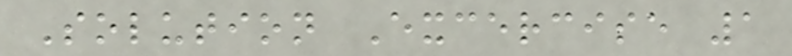Solution Excercise 1
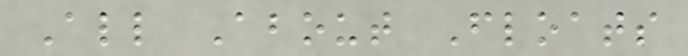All About Floats
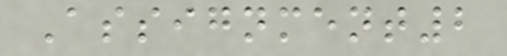Assignment2
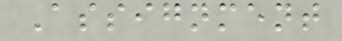Assignment
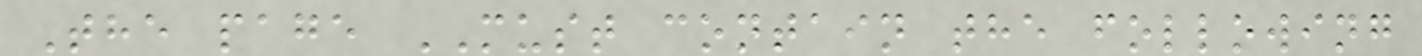The page MUST contain the following
